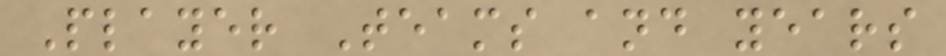Player Teams and years
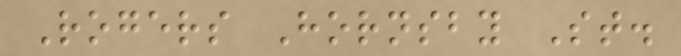Rogers Hornsby St.
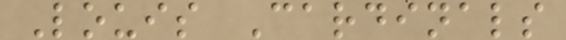Louis Cardinals
